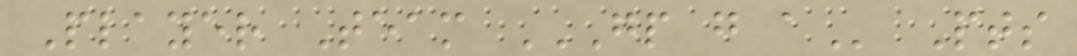Player Team GP G A Pts
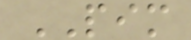PIM
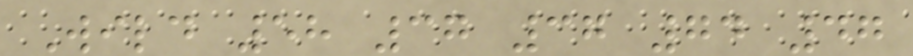Wild 58 37 37 74 47
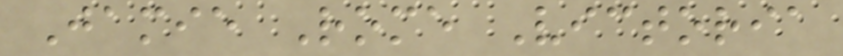Jamie Rome Victoria
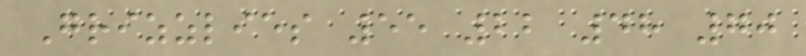Grizzlies 55 22 48 70
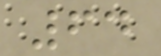64
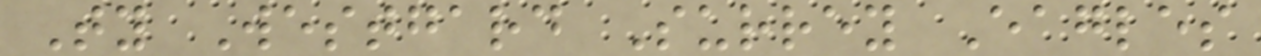Ty Westgard Surrey Eagles
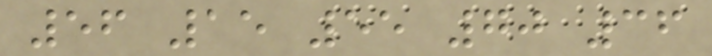56 15 55 70 36
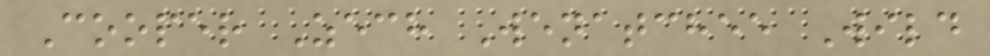Cooper Zech Wenatchee Wild
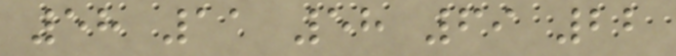58 11 58 69 22
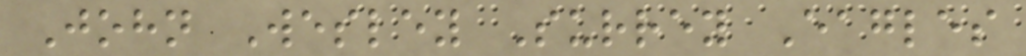John Wesley Surrey Eagles
